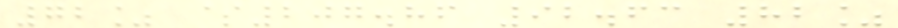72% $207.86 92.63 82%
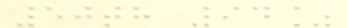50th 94%
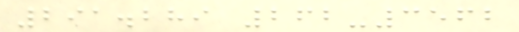291.289 262-3562
